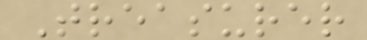Treasurer
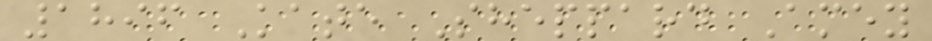1896 Kate Sheppard Amey
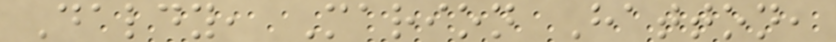Daldy, Marion Hatton,
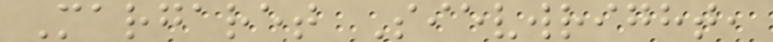Margaret Sievwright,
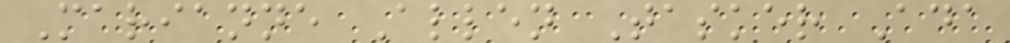Marianne Allen Tasker Ada
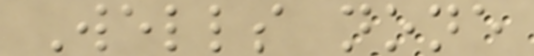Wells none
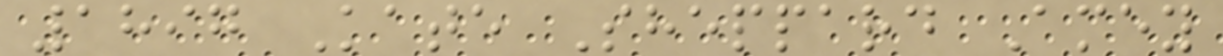1897 Kate Sheppard Amey
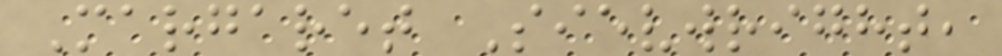Margaret Sievwright,
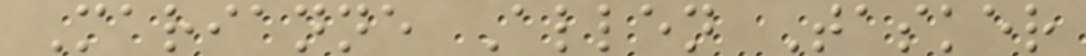Marianne Allen Tasker
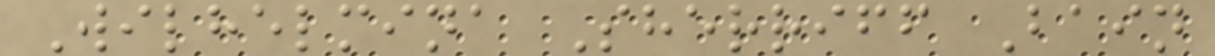Wilhelmina Sherriff Bain
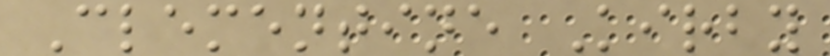Clementine Kirby
